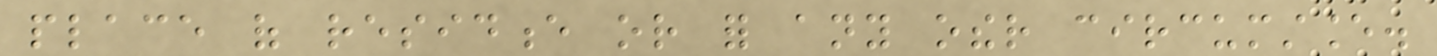place of residence or for any other circumstance.
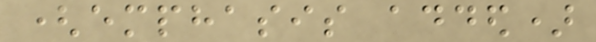(emphasis added)
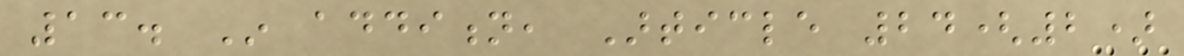13. In addition, Article 24(2)
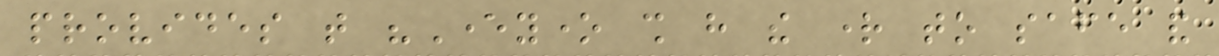provides that "Everyone shall have the right to safe and
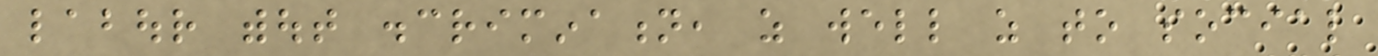labour without discrimination, as well as to social
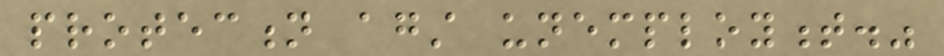protection against unemployment."
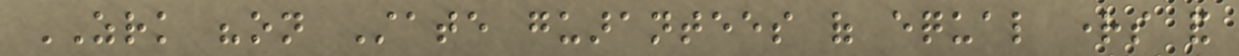ZRK "on State guarantees of equal rights and
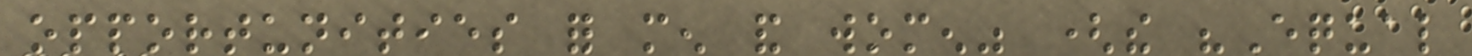opportunities for men and women" (the "Equal
